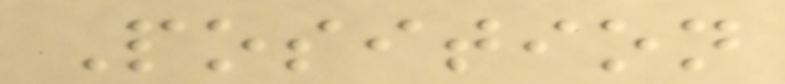Position
